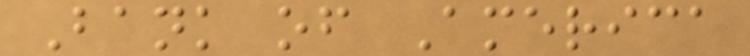Bank of America
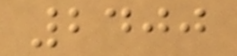2400
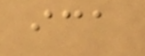ica
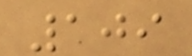109
